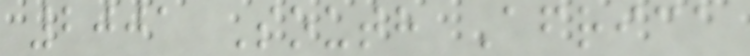2001 South Africa
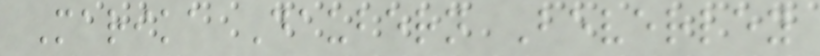Marika Daubern Beverley
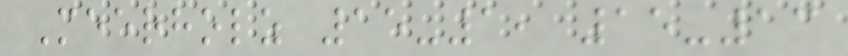Meerholz 15-1, 15-13
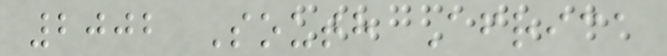2002 South Africa
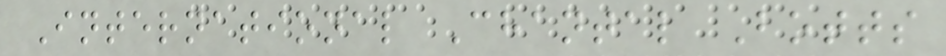International Chantal Botts
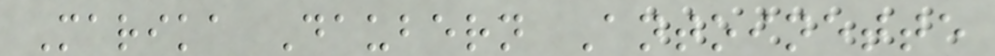Marika Daubern Antoinette
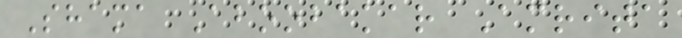Shama Aboobakar Amrita
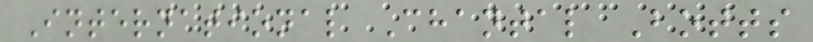International Chantal Botts
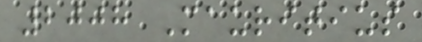2008 Mauritius
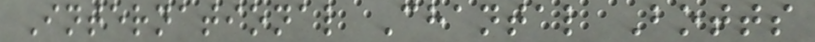International Chantal Botts
